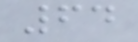64
